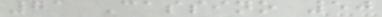71 Cassino 50
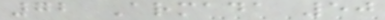72 Armada 50
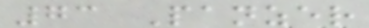73 Panzer
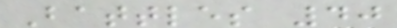Battles 40
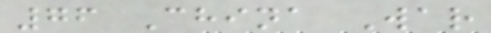76 China War
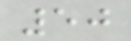50
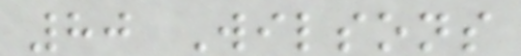80 Wilsons
